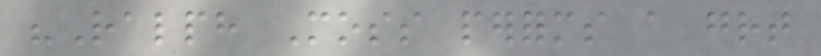"Ralph Moss performs a great
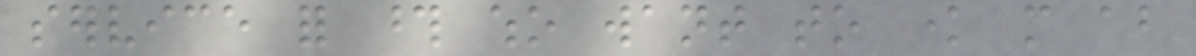service for those who want to know more about
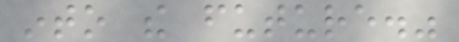into the future."
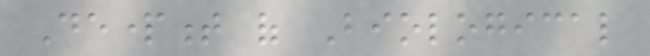Department of Biological
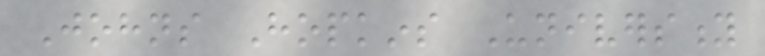Johns Hopkins University
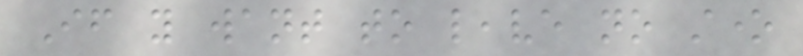If you want to leave no stone
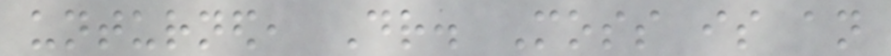unturned, Dr. Moss is an
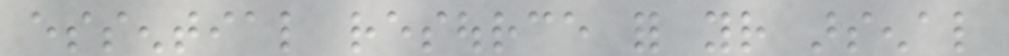essential resource for your arsenal
